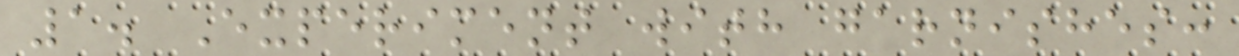1. Experiment with garnishes:
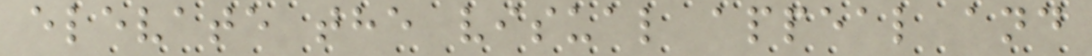elevate the visual appeal and
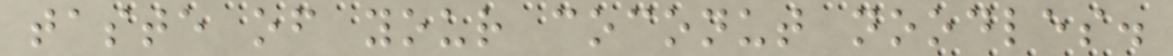taste of your coconut noodles.
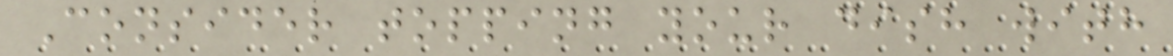Consider topping your dish with
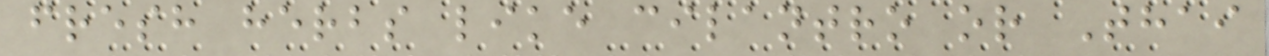fresh herbs like cilantro or Thai
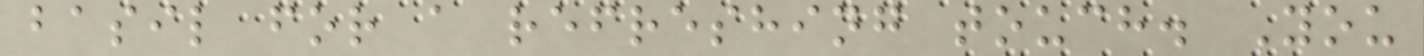basil for a refreshing touch. You
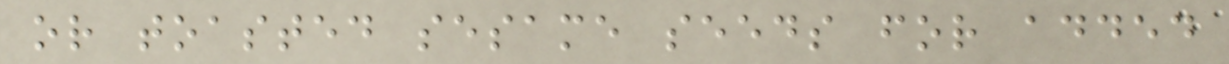or toasted sesame seeds for added
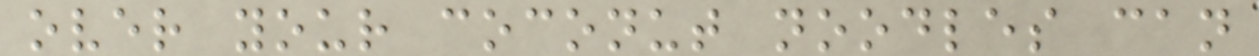over your coconut noodles can
